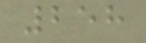258
